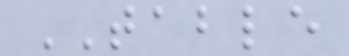TABLE
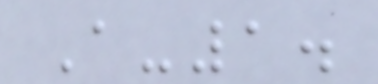A-1.
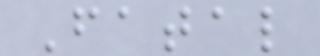Fatal
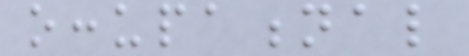occupational
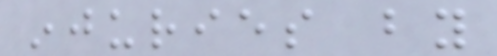injuries by
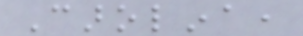Carolina,
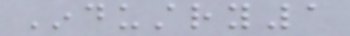Industry1
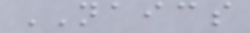NAICS
